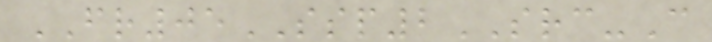FR05SSP2SRC-C
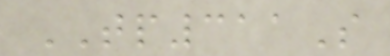TP311S
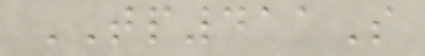TP411S
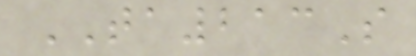TA213S
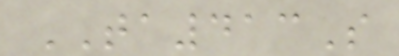TA413S
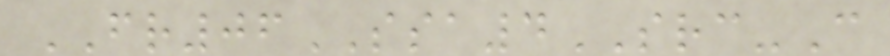FR06SSA4SRC-C
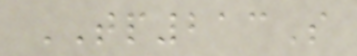TP213S
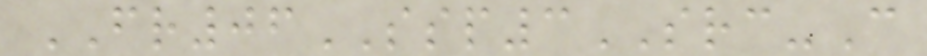FR06SSP3SRC-C
